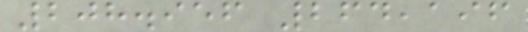208.956 264,196
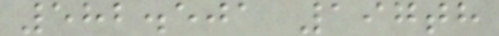582.501 197th
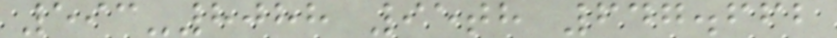593-8088 95th 647.662
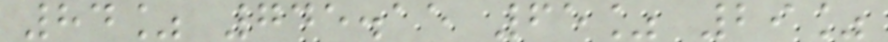84% 745.15 65% 29%
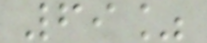69%
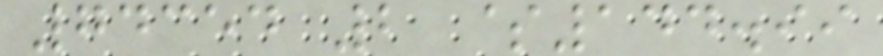74354 2 $144.99
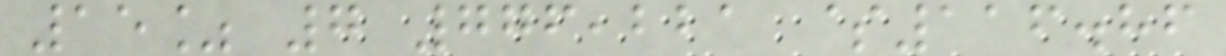15% 7 776,221 $116.86
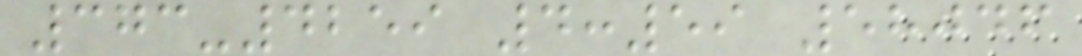373-4259 4:59 58046
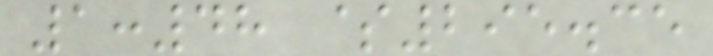1:48 $295.35
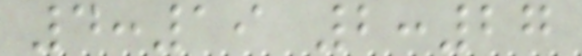4:19 2:27
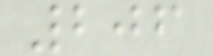206
